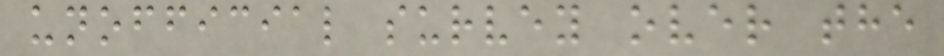unofficial survey over the
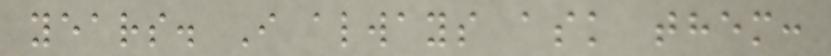years. I always ask them:
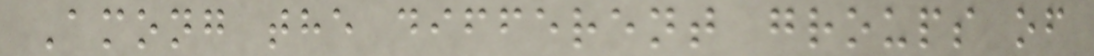Among the different groups of
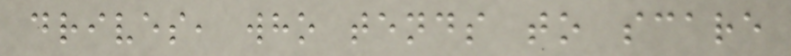drives, who tends to scare
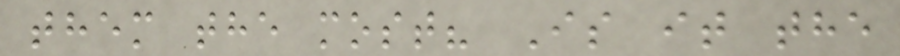them the most? Is it the
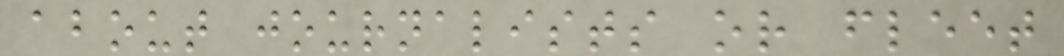about journalists or fleet
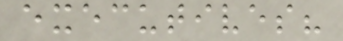executives?
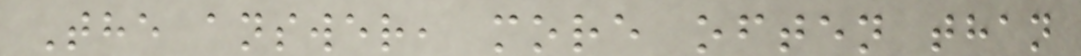The answer, more often than
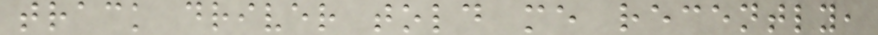track driver told me recently,
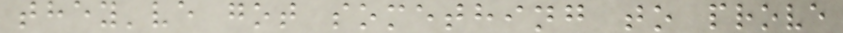they've got something to prove
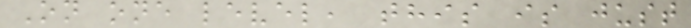On one level, this is just
